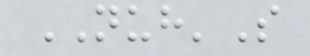NUH'S
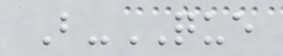B-QUE
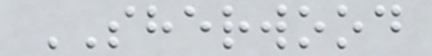SHERWOOD
